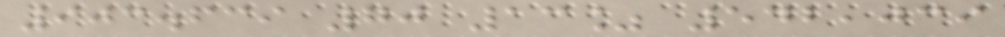903.639 70 13% 542,039
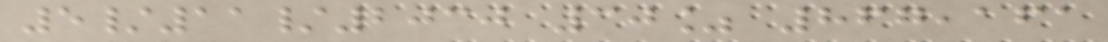5/11/2030 30% 867,161
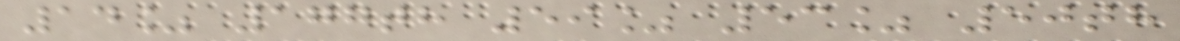14% 177th 59% 53% 50th
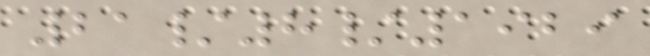21/8/1929
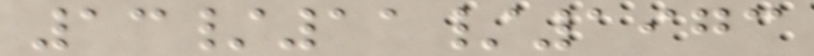13/11/1973
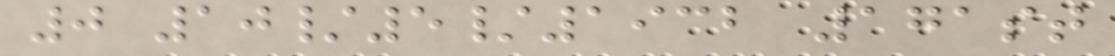0 10/5/1932 171st
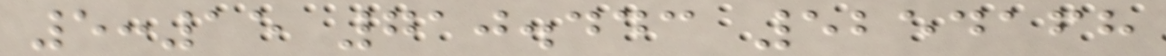5:15 710.443 5254168
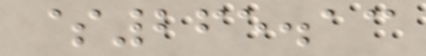$265.13
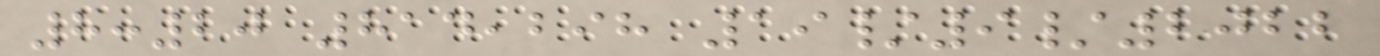8:20 814,298 19/9/2022
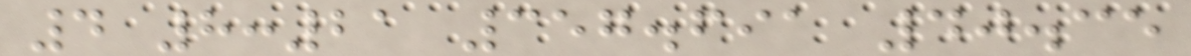4 8:21 357.691 40.35
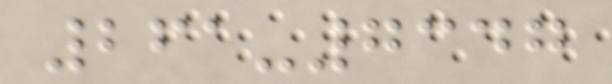261-7347
